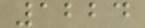1224
